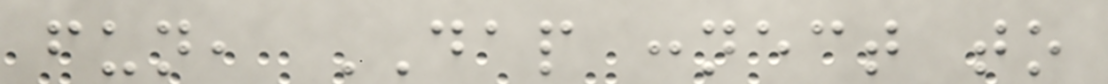fun, DAP connect to
